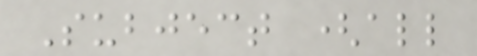Subject (all
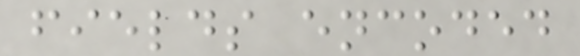fields encoded
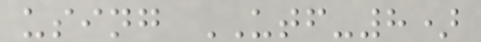using UTF-8)
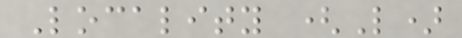Locality (L)
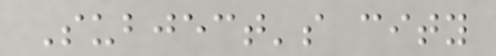Subject's city
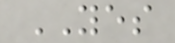YES
